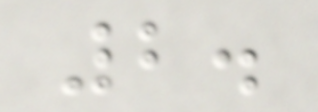2.
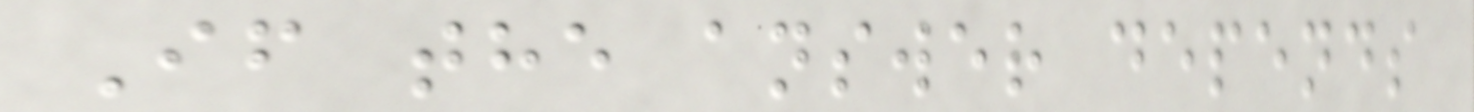If the answer depends
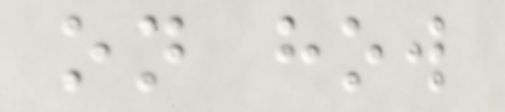on how
